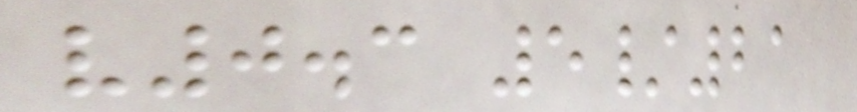v0.3 5/21
